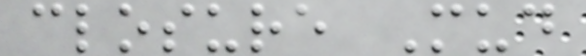closure Mud
